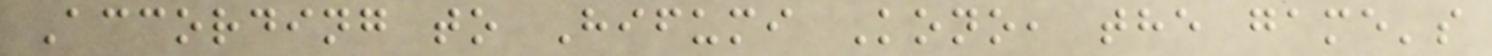According to Hifumi Kono, the game's
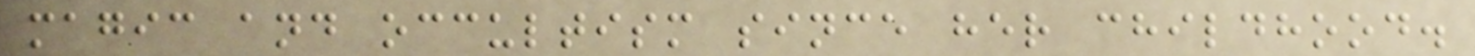magic and occultism since her childhood.
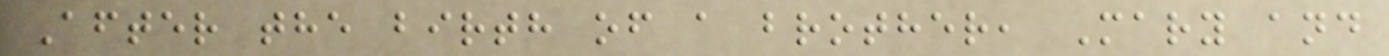After the birth of a brother, Mary and
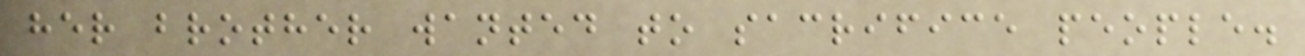her brother wanted to sacrifice people.
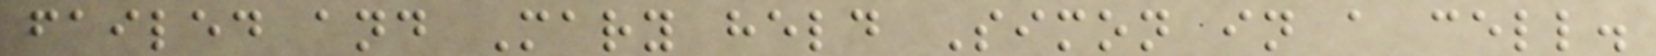failed and Mary held Simon in a cell.
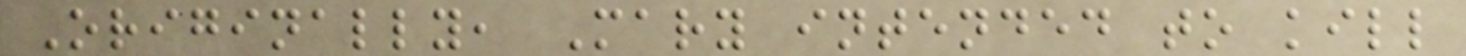Originally, Mary intended to kill
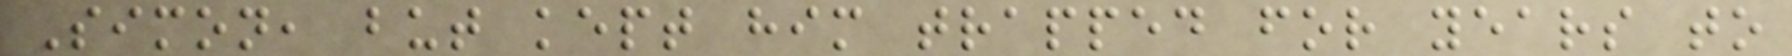Simon, but kept him trapped for years to
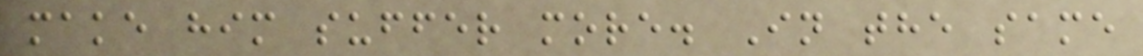make him suffer more. In the same
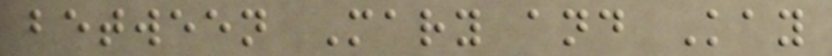between Mary and Kay
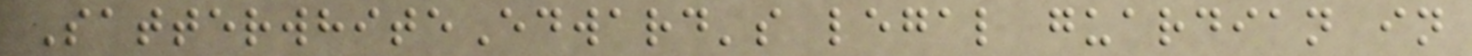SatterwhiteEdward's legal guardian in
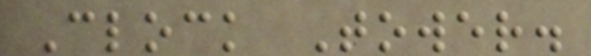Clock Tower.
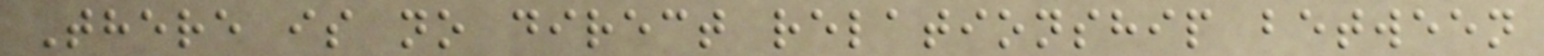There is no direct relationship between
